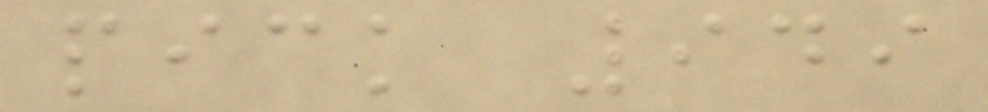pick 949
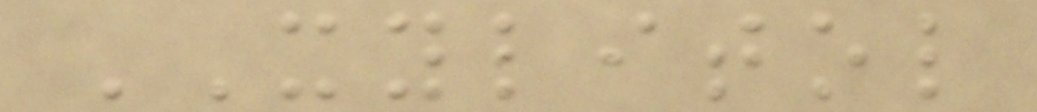XYLITOL
